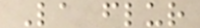La flur
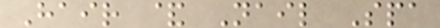Hair & Nail Spa
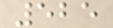525
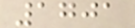1701
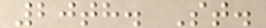20th. St.
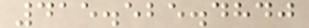415.525.4840
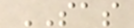SAS
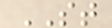ST
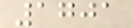1701
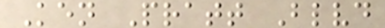Ken Pratt Blvd
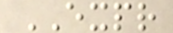EXPR
